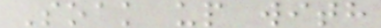Soak up with
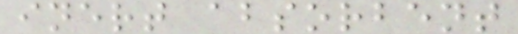inert absorbent
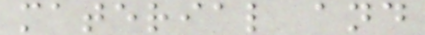material and
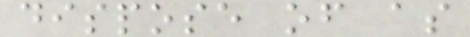dispose of as
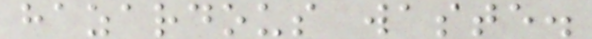hazardous waste.
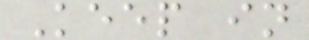Keep in
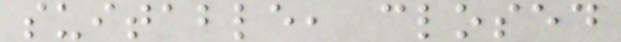suitable, closed
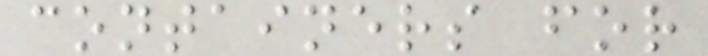containers for
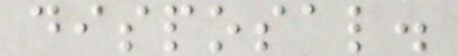disposal.
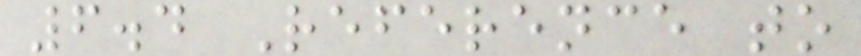6.4 Reference to
